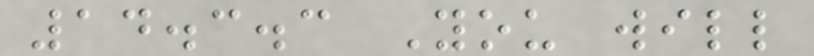14.3.3 You will
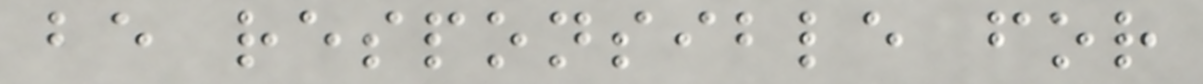be responsible for
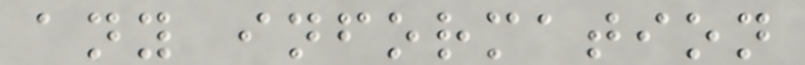any information
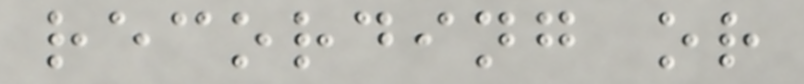recording or
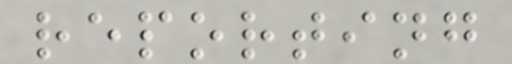reporting
